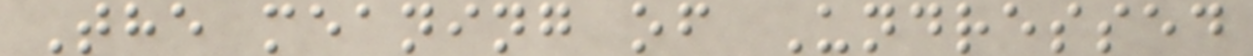The meaning of Undressed
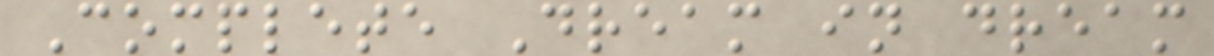Complete Dream in dream
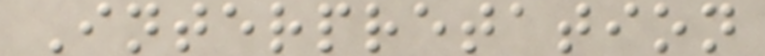Interpretation
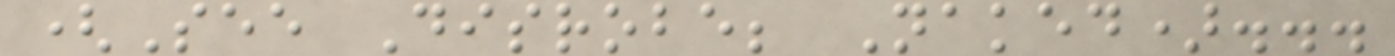(See Disrobe; Naked)...
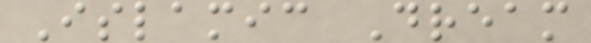Islamic Dream
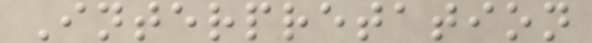Interpretation
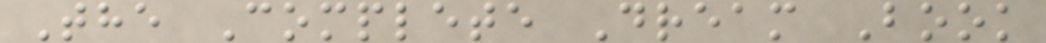The Complete Dream Book
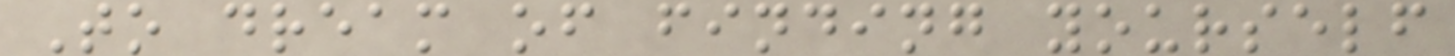To dream of finding yourself
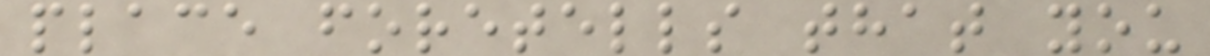place foretells that you
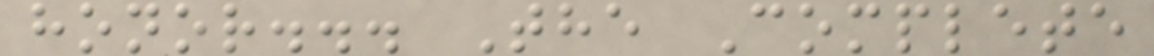honor... The Complete
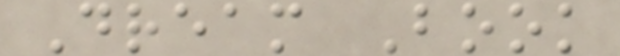Dream Book
